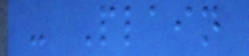- Plain
